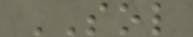SOL
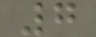7
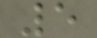5
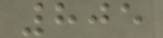805
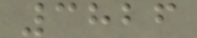3826
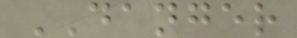DANGER
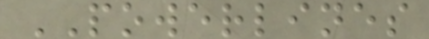POWERLINES
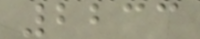2233
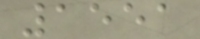1551
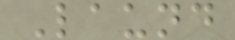Laund
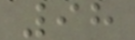98
